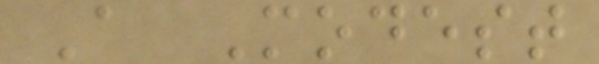A Modest
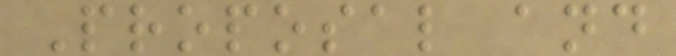Proposal and
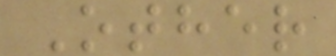Other
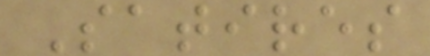Satires
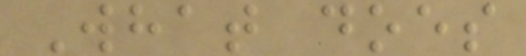What does
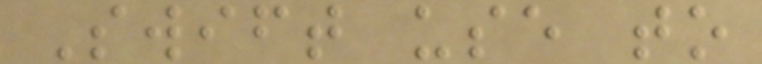Swift use to
